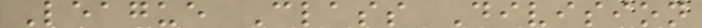League Class Division
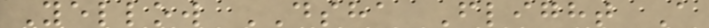Yellow DSHA Flight A
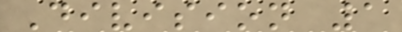Division 1
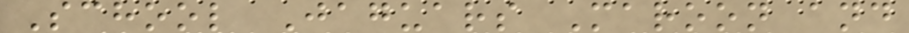School Jaguars Maroon and
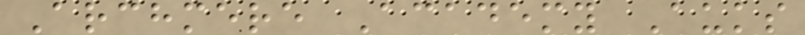Archmere Academy Auks
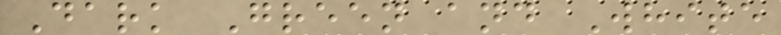Dark Green and White
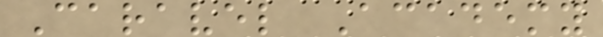Caravel Academy
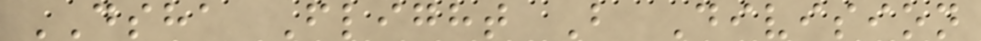DSHA Flight B Division
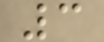3
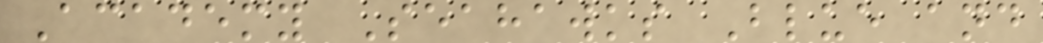Academy Seahawks Blue and
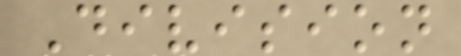Division
